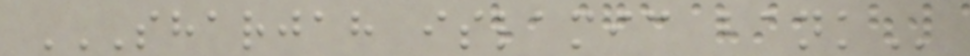SHARJAH ISLAMIC BANK
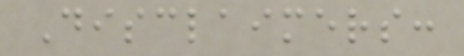Disclaimers:
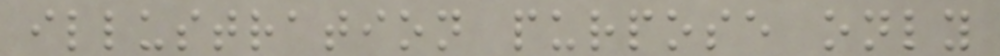illustration purpose only
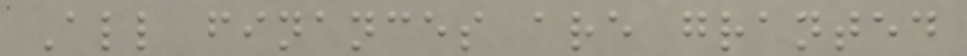All finances are granted
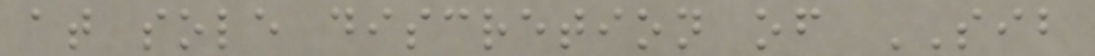at sole discretion of SIB
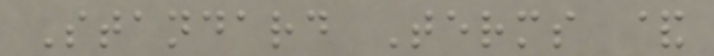Standard Terms &
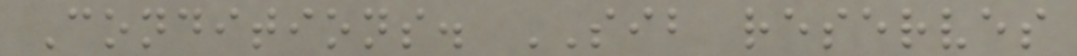Conditions. SIB reserves
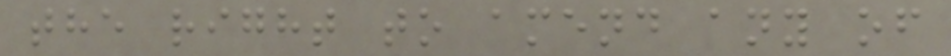the right to amend any of
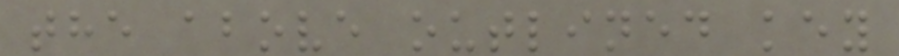the above outlined key
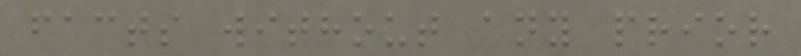facts without any prior
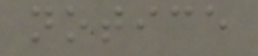notice
